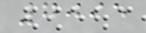7095
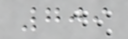709
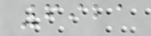6921
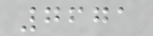7671
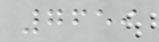7659
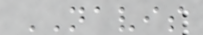NAVIS
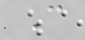C
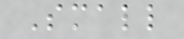Small
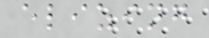elizing
